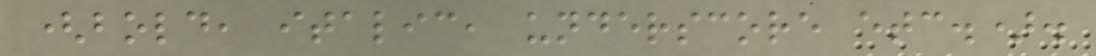(bold, italic, underscore etc.).
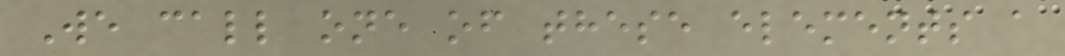We call one of these elements a
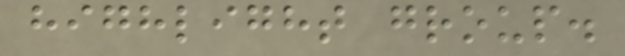highlight group.
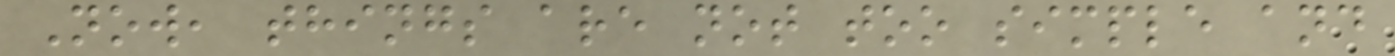Now, things are not too simple and
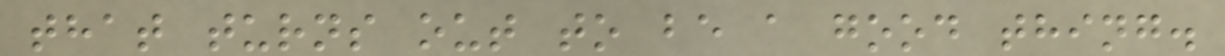that turns out to be a good thing.
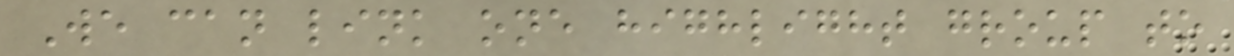We can link one highlight group to
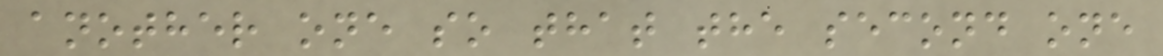another one so that the second one
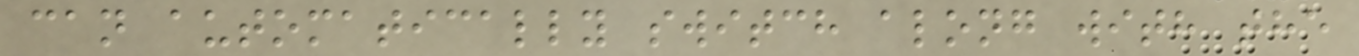can automatically switch along with the
